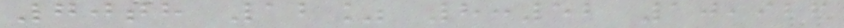70th 12% 8:52 10,926
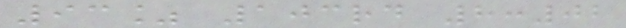93% 103rd 8:02
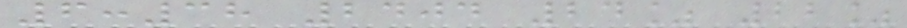6:38 2404 24% 22%
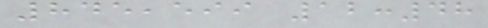845,599 12:48
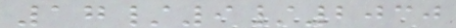17/9/2030
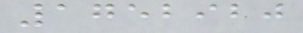1752920
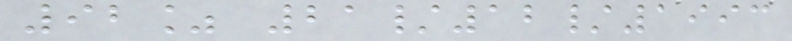92% 21/12/1993
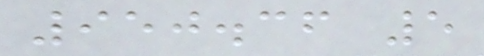950.36 5
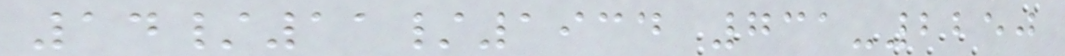14/11/1934 731-2250
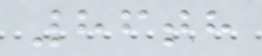86th
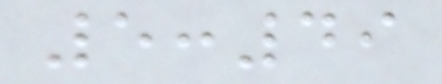5:49
